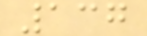137
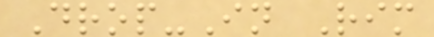Drop-In Rim
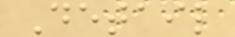Detail
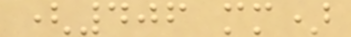(406 mm)
